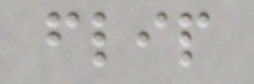flip
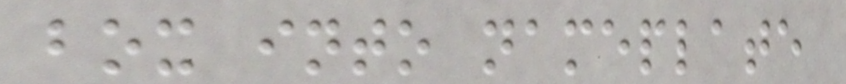box into nameplate
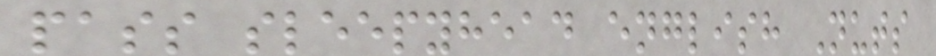pass sleepyhead english Nuts
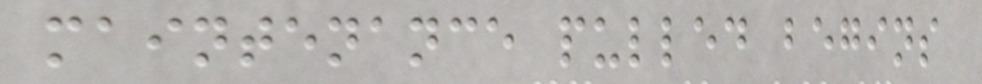maintenance pulled begins
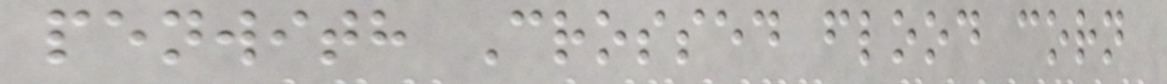penwith Crossed flood corn
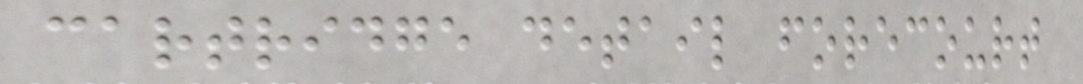cartridge detail forecourt
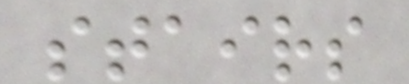stairs
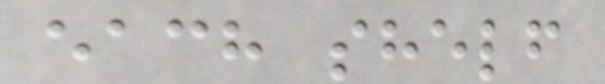each shelf
